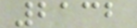2132
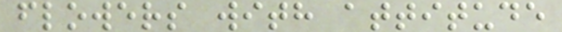flowers with attitude
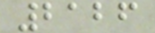2126
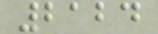2124
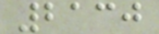2130
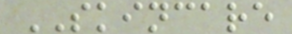SKINCARE
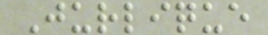Jurlique
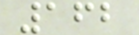162
